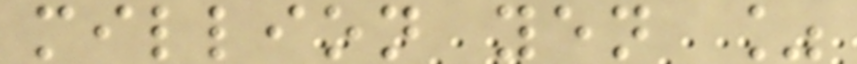million yen %
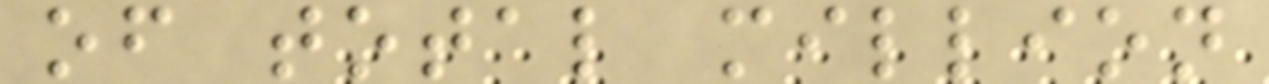of total million
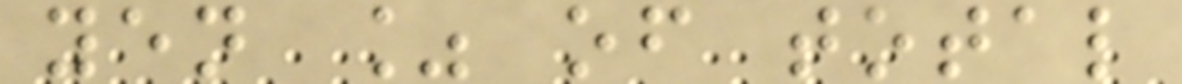yen % of total
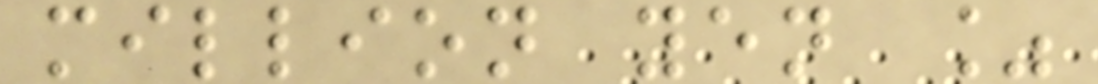million yen %
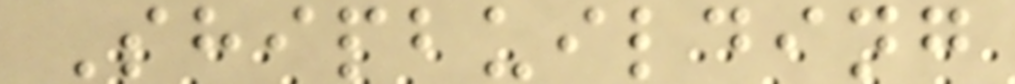Shipbuilding
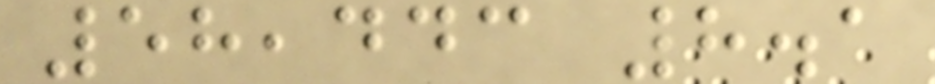58,443 8.1
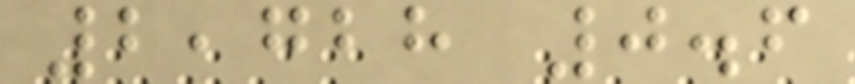2,728 0.6
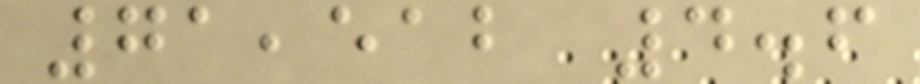71,512 4.6
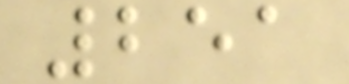251
